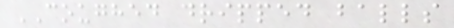COUGHED dripped balls
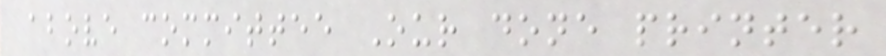above committee Our done printer
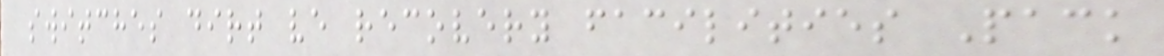switches dirt ve recovery facilities Pack
